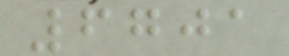6701
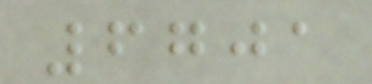6701
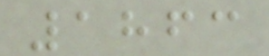1863
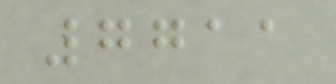7711
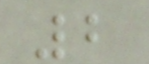2
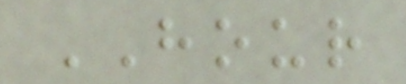HOUR
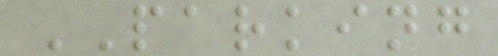PARKING
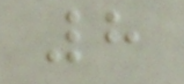8
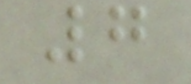7
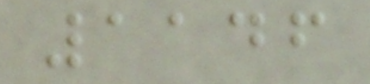1146
